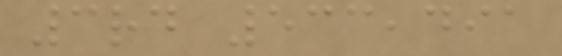3rd 533,491
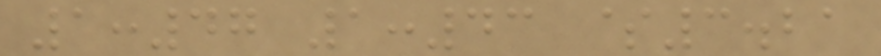1:47 1:43 $3.21
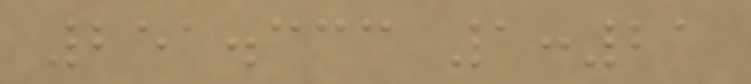251.333 1:21
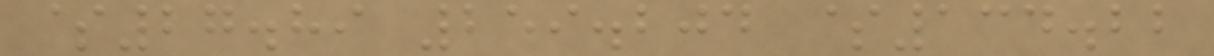$27.89 259.204 $134.22
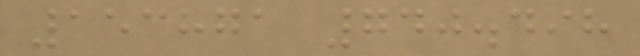153871 740.498
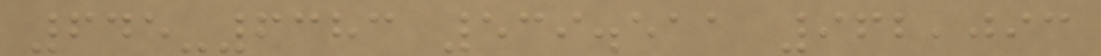645-6383 539.511 962,093
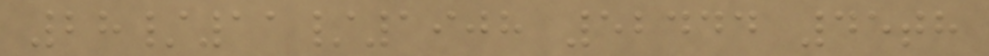28/11/1908 52444 45th
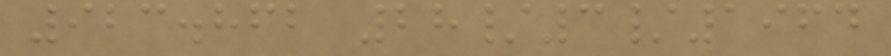923.862 28/3/1964
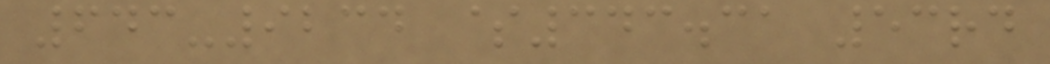643-9234 $343.31 53rd
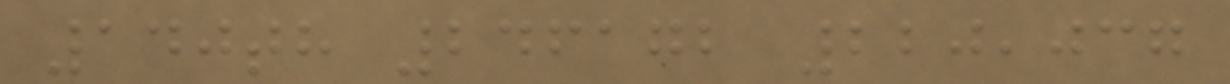140th 246172 220,037
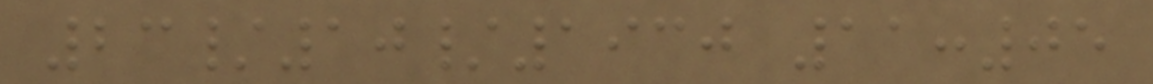23/10/1930 11:05
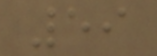59
